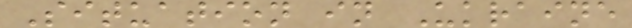Situation in Ukraine
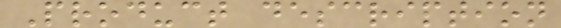Product description
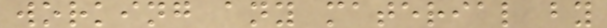working any material by
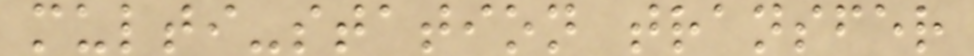multi-station transfer
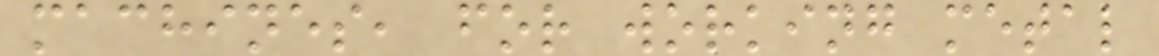machines, for working metal
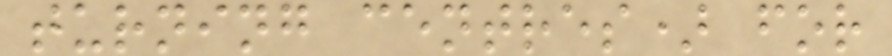turning centres) for
